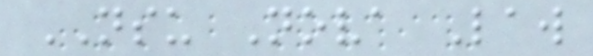NSU Nova Law
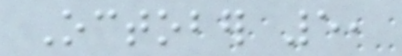October 5,
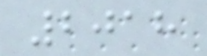2018
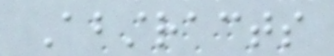Abstracts
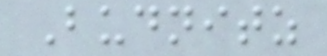Budnitz
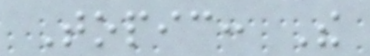Topic: The
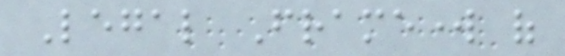Legal Framework of
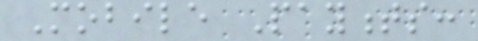Mobile Payments:
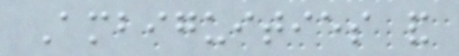Ambiguities and
